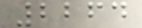2264
